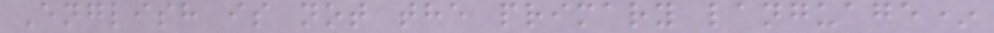English is not the primary language*
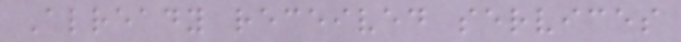Already received services
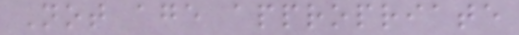Not age appropriate
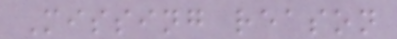Missing reason
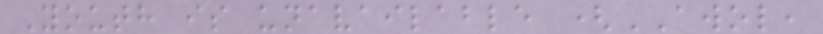Youth is unavailable (AWOL,
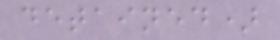detained)
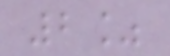2%
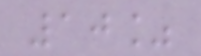10%
